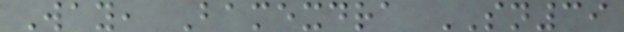Way, Bamexdra SN39
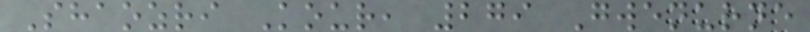Shaozri Kour, 279 Gwenurne
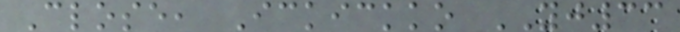Close, Ickickko YJ33
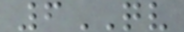6QV
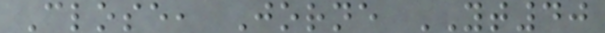Close, Jorne YT40
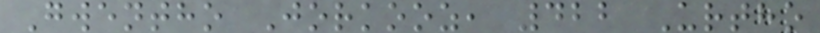Gwentho Jorkooz, 422 Urtho
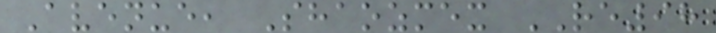Avenue, Shaozmex RE98
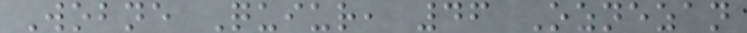Wobne Quiur, 46 Oznezan
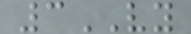3VY
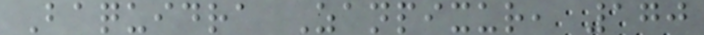Baquidra Zanpixur, 170
